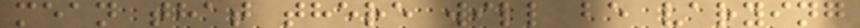mean that there will be varying
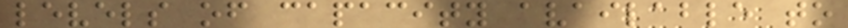levels of capacity available to
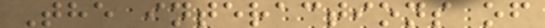The interactions of
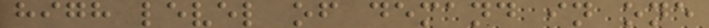high level of demand in one
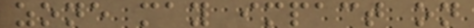zone may impact on
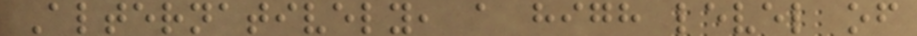Alternatively, a high level of
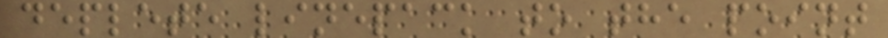deplete linepack to the point
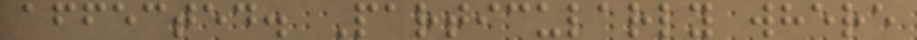affected. Particularly where
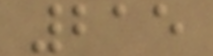215
